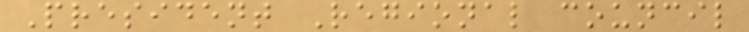President Regional council
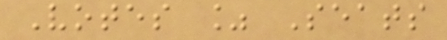Votes % Seats
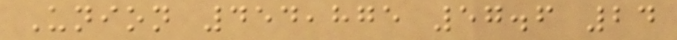Union 454,875 57.6 24
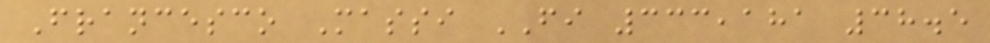Francesco Massi FI 333,181 38.5
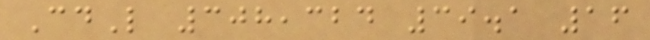CdL 308,324 39.1 16
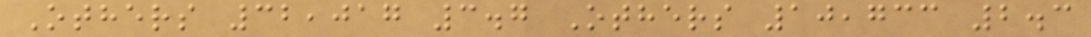Others 32,017 3.7 Others 10,733 2.3
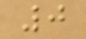0
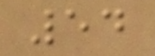54
